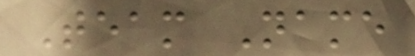Team Name
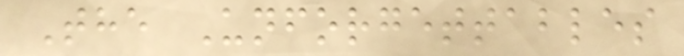The Unforgettables
